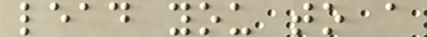lead you to a
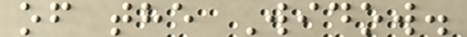of the Widow.
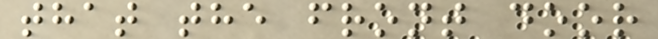that the front door
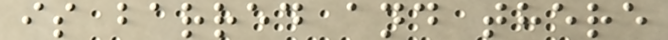is barred and there
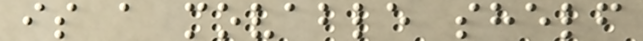is a movable shelf
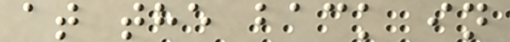at the back in
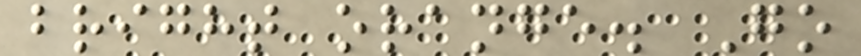bright orange. Go
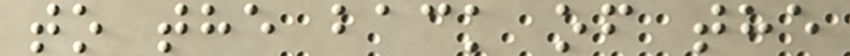to the back of the
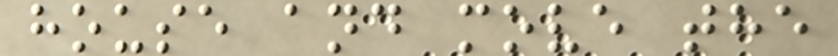house and move the
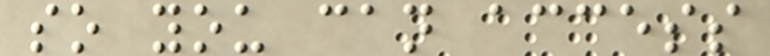so you can access
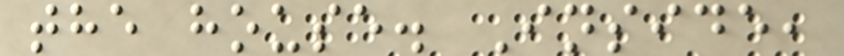the house. Inside,
